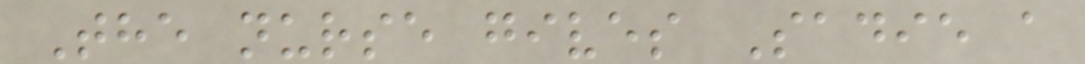The nurse gives Sadie a
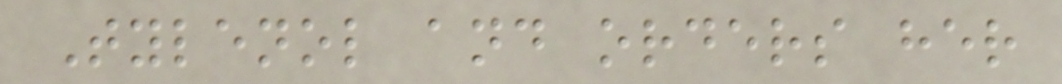Tylenol and orders her
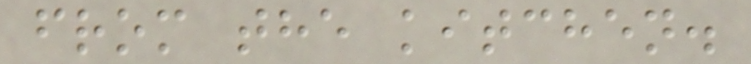from the kitchen.
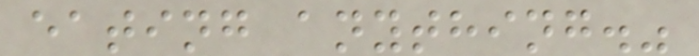eating anything."
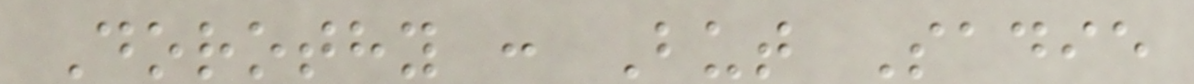Dorothy : But Sadie
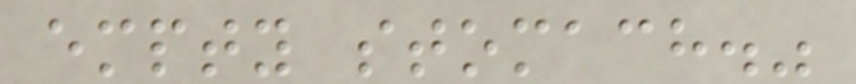empty stomach."
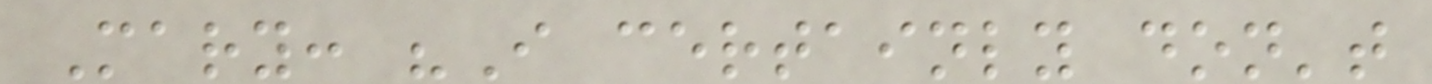Mary: "I certainly don't
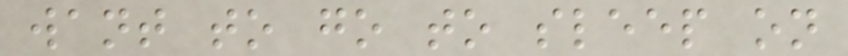want to go to sleep on
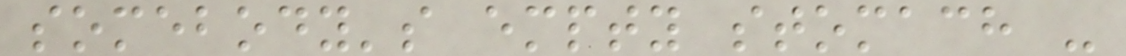somebody's empty stomach -
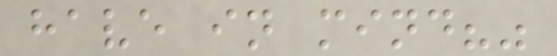have in mind?"
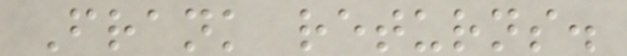Frank returns.
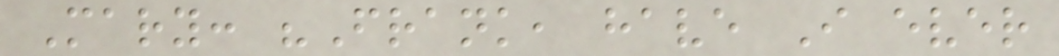Mary: "Frank, have I ever
